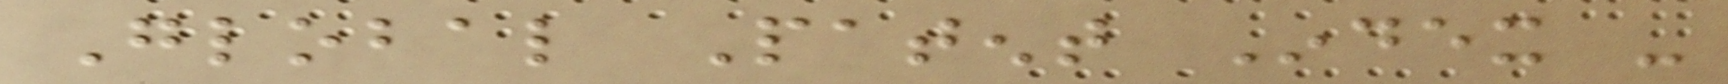Global Patent Index -
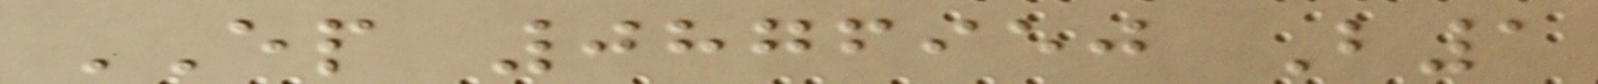EP 0876950 B1
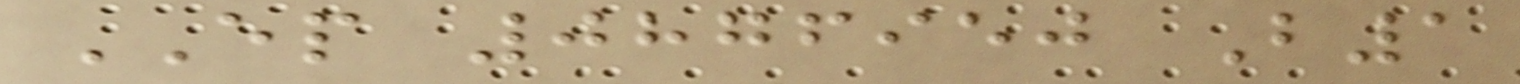EP 0876950 B1
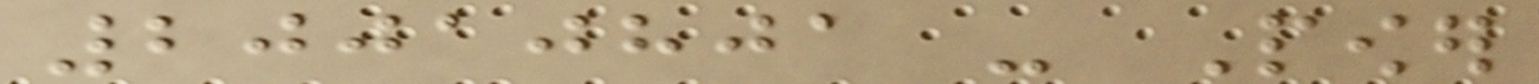20010801 - Power
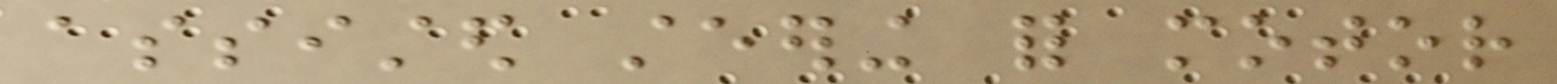assisted steering for motor
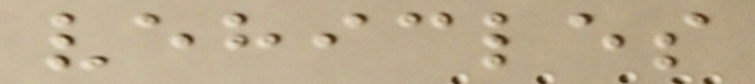vehicles
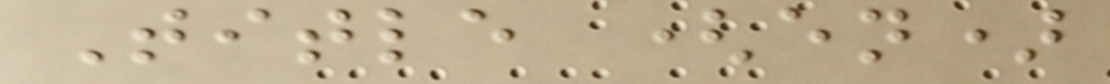Title (en)
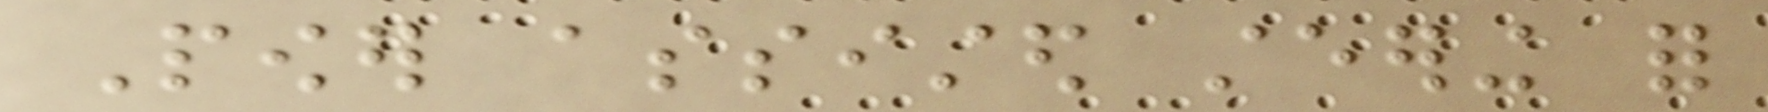Power assisted steering for
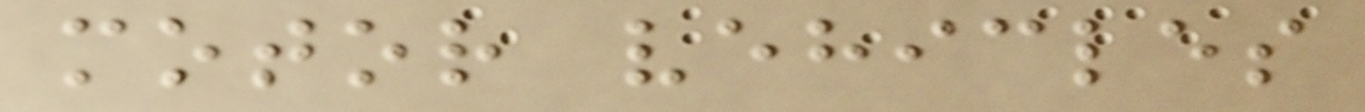motor vehicles
